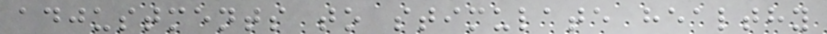adjustments to stimulate healthy
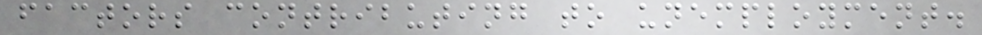factors contributing to unemployment.
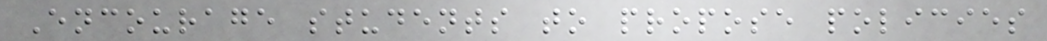Encourage students to propose policies
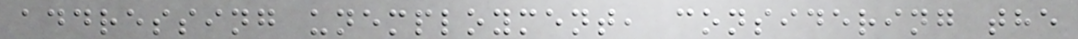addressing unemployment, considering the
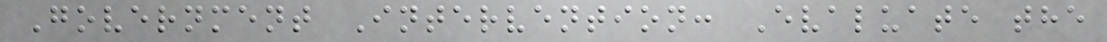Government Intervention: Evaluate the
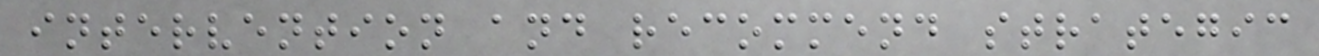intervention and recommend strategic
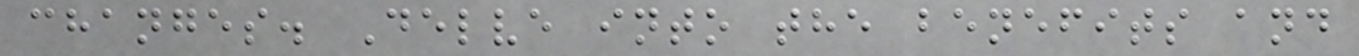changes. Delve into the benefits and
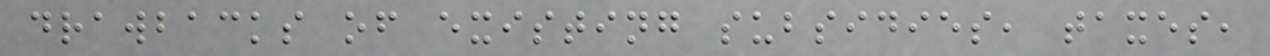drawbacks of existing subsidies, taxes,
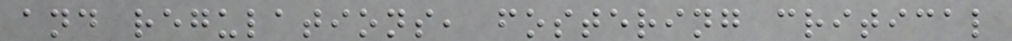and regulations, fostering critical
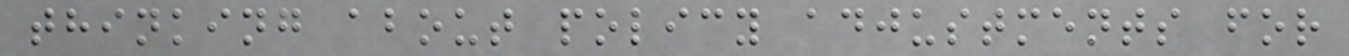thinking about policy adjustments for
